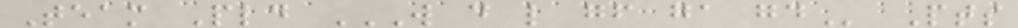Team Pld W D L GF GA GD Pts
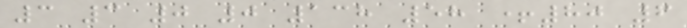3 3 0 0 138 58 +80 6
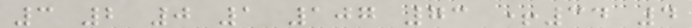3 2 0 1 107 73 +34 4
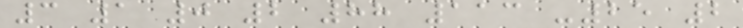3 1 0 2 88 113 -25 2
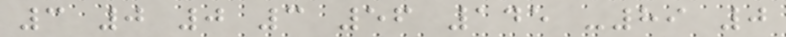3 0 0 3 56 145 -89 0
